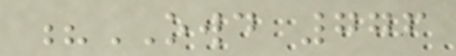?OWD 776
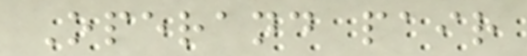Operand pair
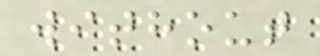without
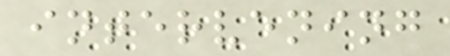intervening
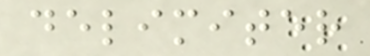delimiter
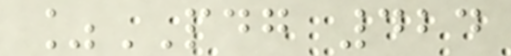%PDG 424
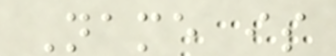Name is
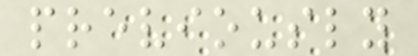previously
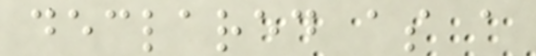declared as a
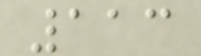113
